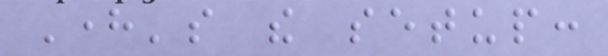Here's the setup:
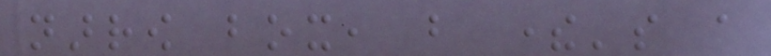narrow box, but there's a
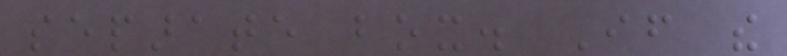separate box. If the
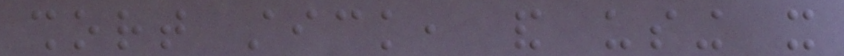short stick, and using it
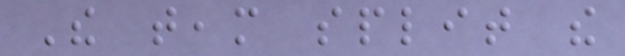The team split the
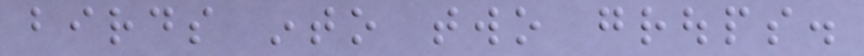birds into two groups.
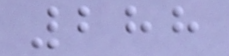288
